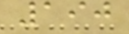190
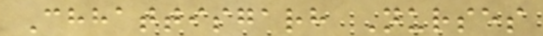Chhattisgarh Nurses
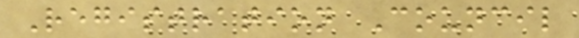Registration Council
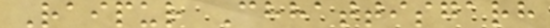Raipur Chhattisgarh
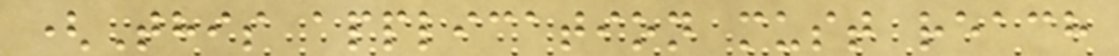(This application must reach
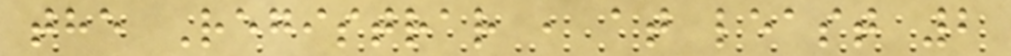the Registrar , at least 2
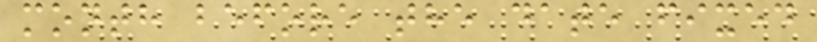month before the date fixed
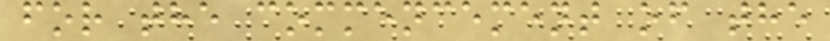for the commencement of the
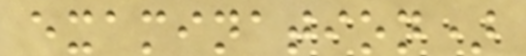examination)
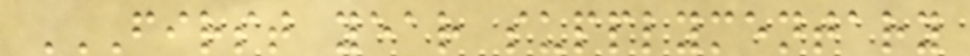FIRST YEAR SUPPLYMENTARY
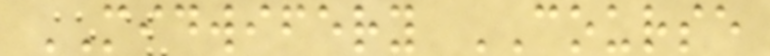MIDWIFERY COURSE
